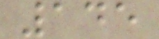145
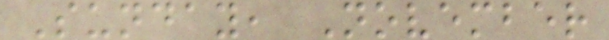Sunday, November
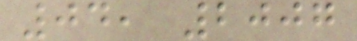04, 2007
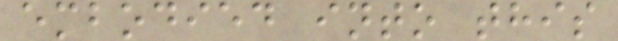embodied into this
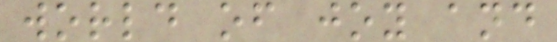world of joy and
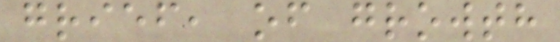grief, of growth
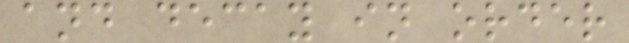and decay in order
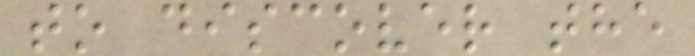to discover the
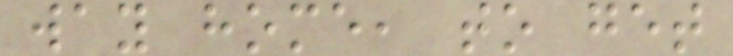way home, to get
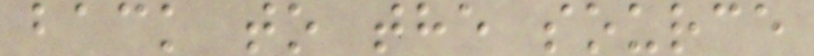back to the source
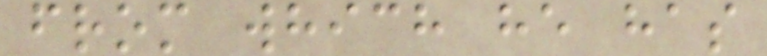from which he has
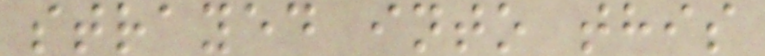strayed into this
